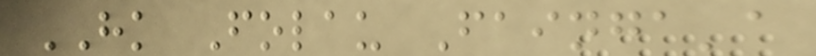HK Folau Fainga'a
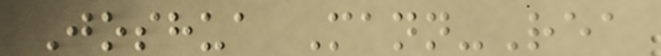Joshua Mann-Rea
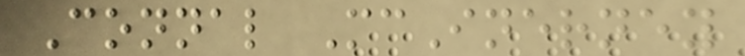Connal McInerney
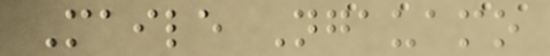Maile Ngauamo
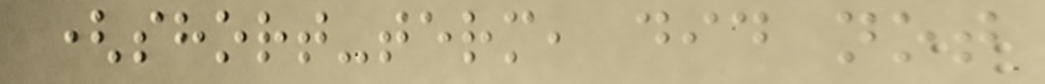(short-term, did not
